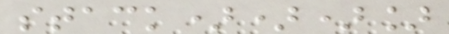stack)))]
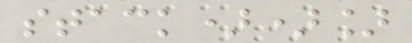stack))]
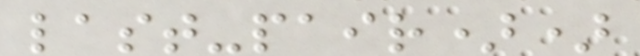last-pair))
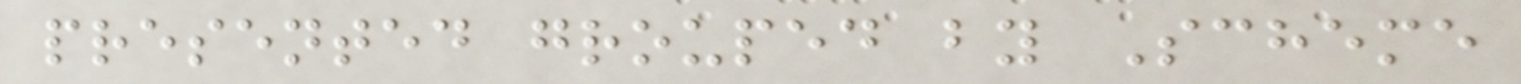presented grouped by Scheme
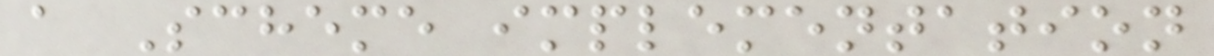a Scheme implementation
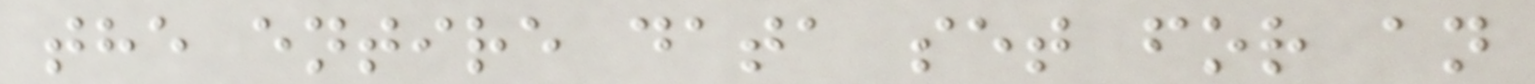the entire data set for an
